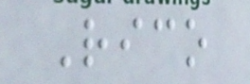Rico
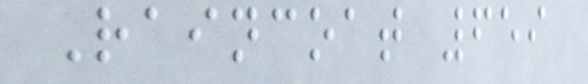Raincoat 659
